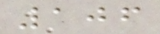106
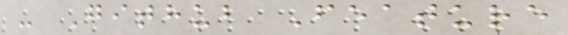- Github Feature
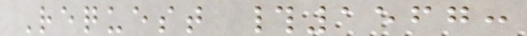Request #1567:
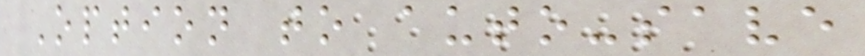Option to auto-save
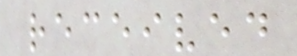received
